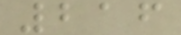216
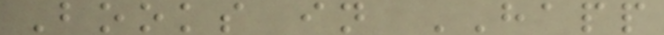Books in HAPP
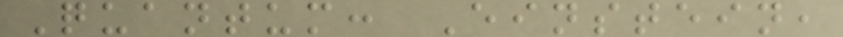Quantum: Einstein,
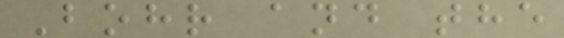Bohr and the
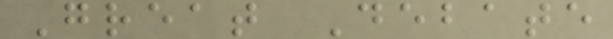Great Debate
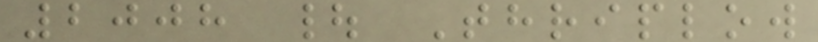2008 | Thriplow
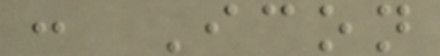: Icon
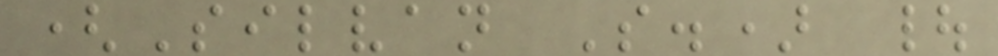(Silvan S.) |
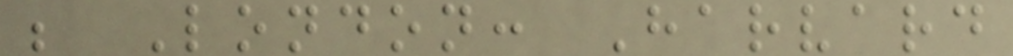; London: Harvard
